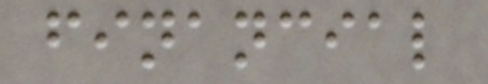financial
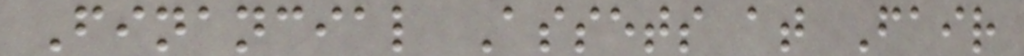Financial Assets at Fair
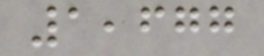1,677
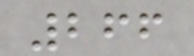266
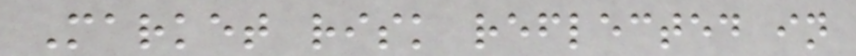Market risk reflected in
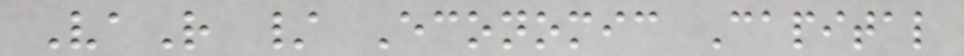VaR / Economic Capital
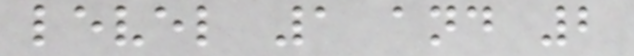level 1 and 2
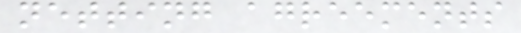netting agreements
